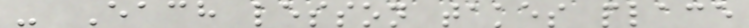- Each lesson takes place
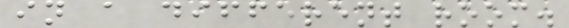in a different room.
